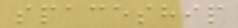spaceship
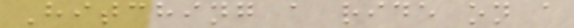Hitching a ride on a
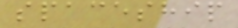spaceship
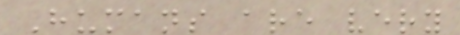Humans are very
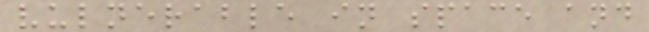vulnerable in space and
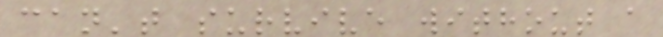can't survive without a
